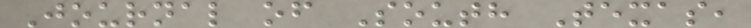Journal of South Texas,
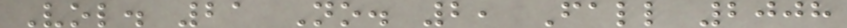Vol. 21 No. 2, Fall 2008
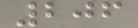206
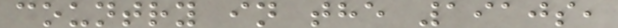country in the 1910s,
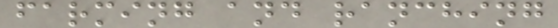farming and ranching
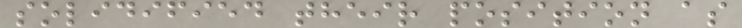solidified their position as
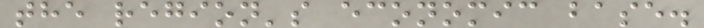the region's economic base.
